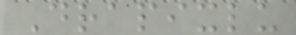Drapixlu
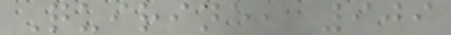Quirine, 909
